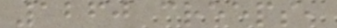1260 creeps,
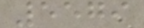5579
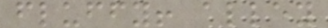fluffy! alley
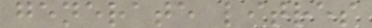generate litres
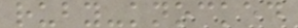ruby-knocked
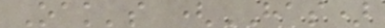Oak's (HAS)
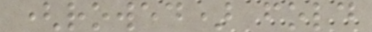(rowed) fold
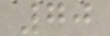70
